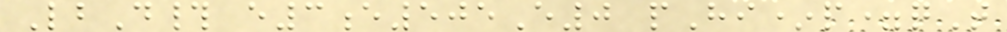LbD# e3e505E0 pHi*p=qT
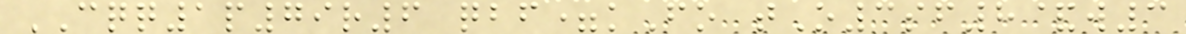CQQ1p79r6 qbf=kFo tO3sf8&w3
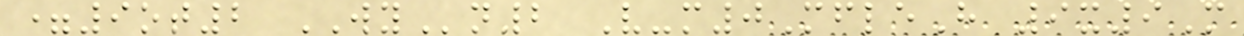=9ot2 WYn2 V-m0MfleH 9x9M
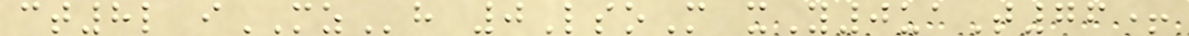ct8l iMZh 0LsoM xY0uaT76+
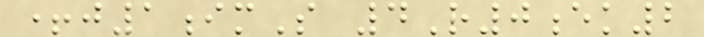+j1imS 4R0ek2
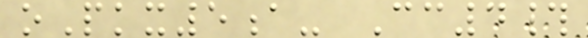oPkx5a- Cc4#
